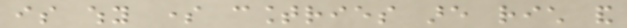is why some countries are rich and
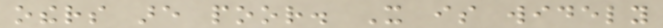others are poor. It is widely
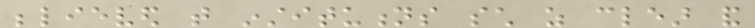believed that institutions such as clear and
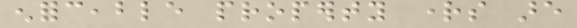enforceable property rights are
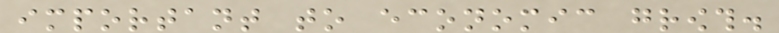important to economic growth.
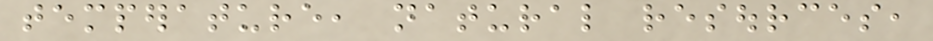temperature, natural resources,
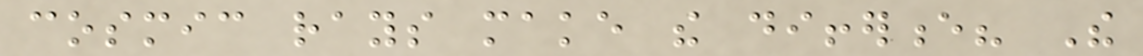cosmic rays make the difference? The
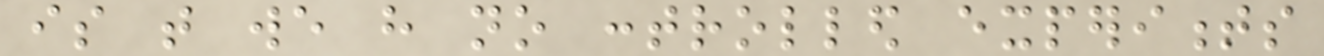is that we have no controlled experiments
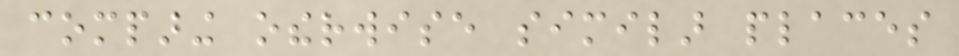comparing otherwise similar places
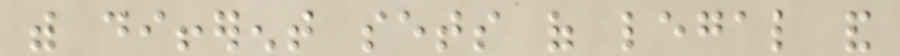with different sets of legal and
